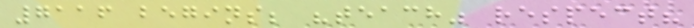7116 begins; "teach" respect?
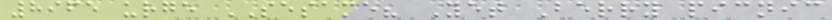8965 urge SESAME? Yet Berry picnic
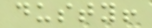dusty!
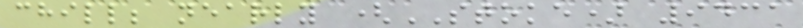chill; nearly (STOKE) 9431
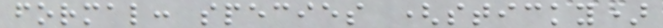formal: species (sticky)
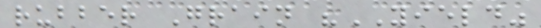rubber Grain "YIELD"
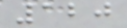120
